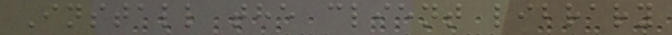Install the client library
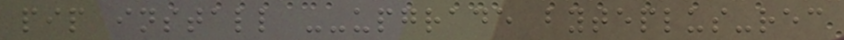pip install --upgrade byteplus-rec
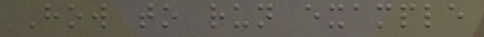How to run example
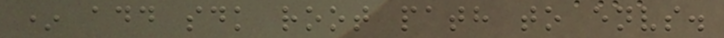* add sdk root path to envs.
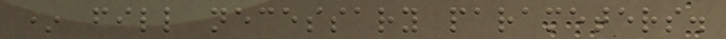* fill necessary parameters.
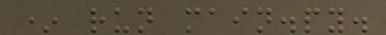* run main.py.
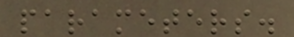parameters.
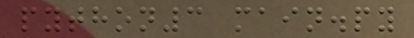python3 main.py
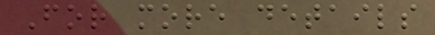For more details
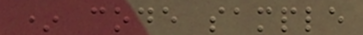* code sample
